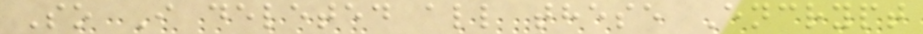So I deleted all these Encrypt
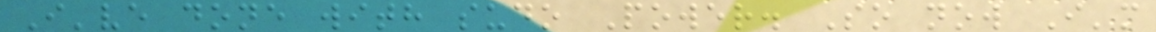I've done with sudo Power. So now I'm
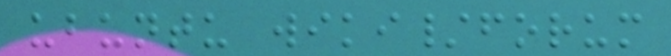ubuntu wiki/forum
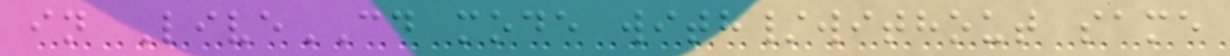in LiveCD mode with/without same
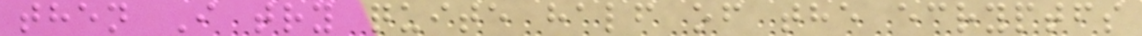then I try quite half of the ecryptfs
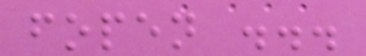fopen ...
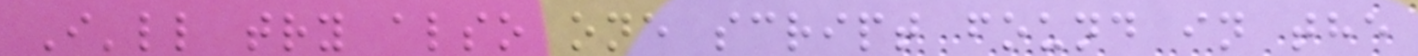I'll try also one script found in the
